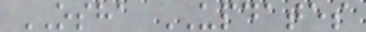OSHA UPDATES
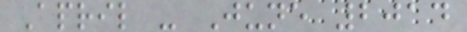April - June 2014
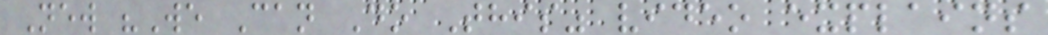New "We Can Do This" video explains
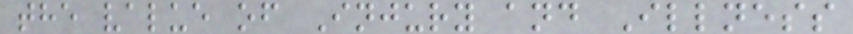the value of Injury and Illness
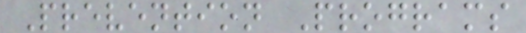Prevention Programs
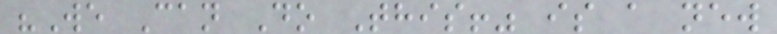"We Can Do This!" is a new
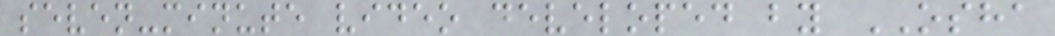seven-minute video developed by OSHA
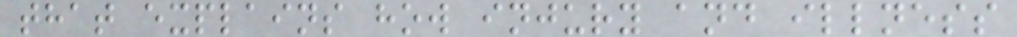that explains how injury and illness
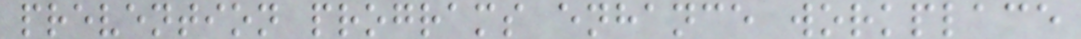prevention programs enhance workplace
